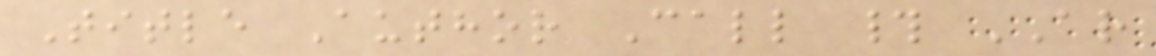Title Author Call # AR
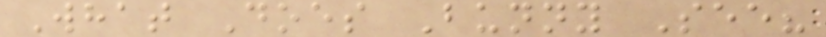What Does Bunny See?
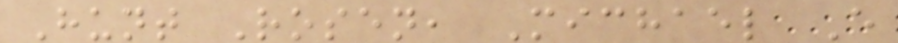Hunt Rosen, Michael E
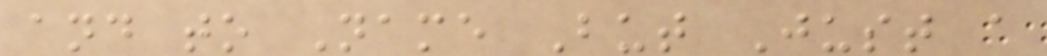and to Name But Just a
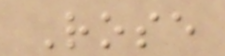Rose
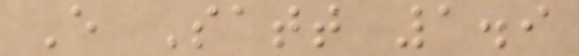E Satt 1.9
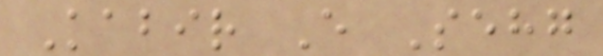Kabir E Sehg
